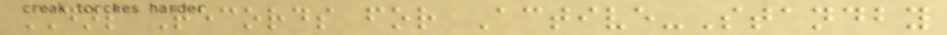DNS Records for Active-Standby
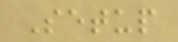Setup
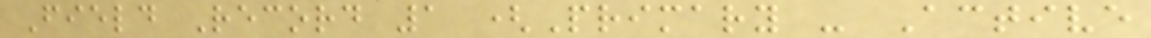Field Record 1 (Primary - Active
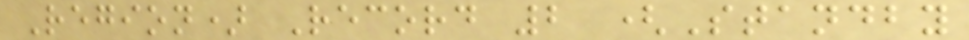Region) Record 2 (Standby
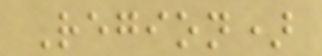Region)
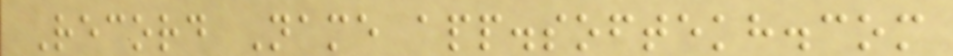Record Name app.softekh.com
